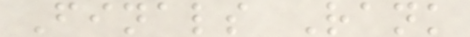Finals Rank
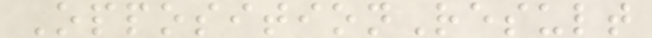OppositionResult
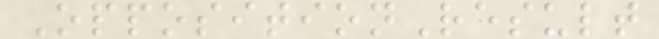OppositionResult
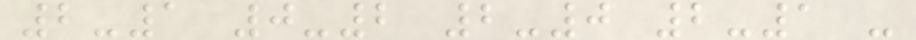2-1 0-2 2-0 2-1 -
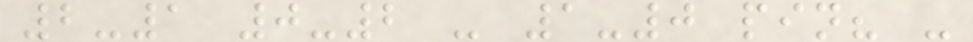2-1 0-2 - 1-0 pin? -
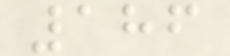186
